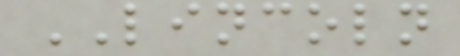LINCOLN
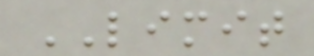LIMIT
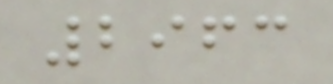2963
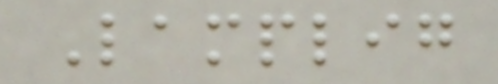Lamplig
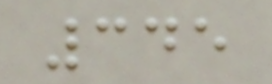345
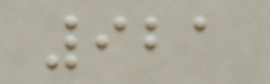921
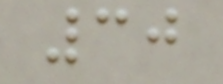30
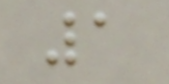1
